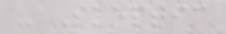- Skeptic
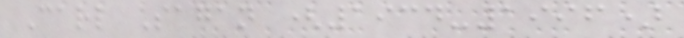Carl Sagan (1934-1996)
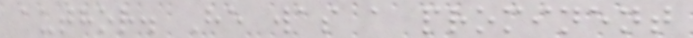author. He was a prominent
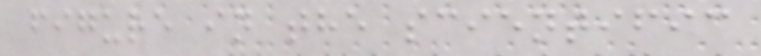figure in the scientific
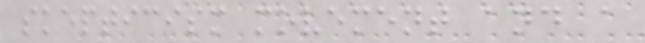skepticism movement and a
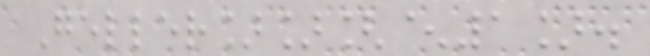Geller]][^1].
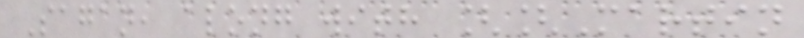Sagan, along with [[Martin
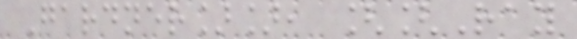Gardner]], [[Ray
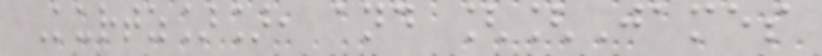Kurtz]], and [[James
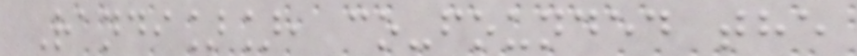Randi]], co-founded the
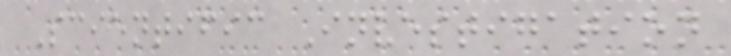Scientific Investigation
